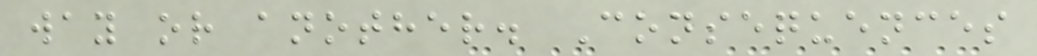way or another. Consequences
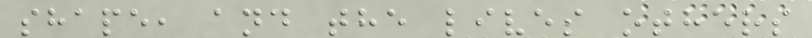shape, and the lives others
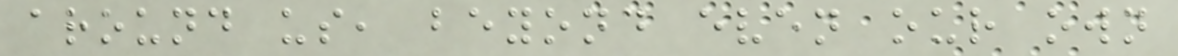around us, beyond even our own
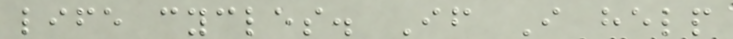life cycles. If I help
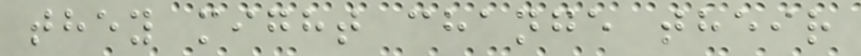they might change their
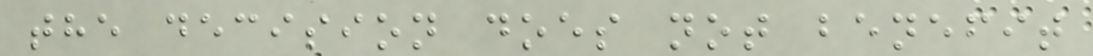the decision does not benefit
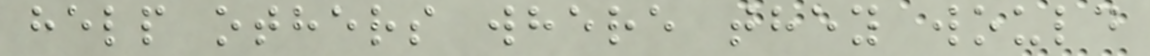help others where they would
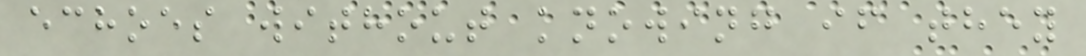echoes without knowing if they
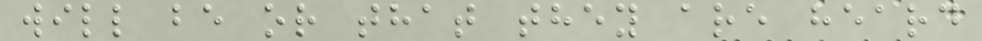will be or that they are heard
